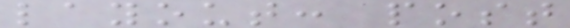layout: post
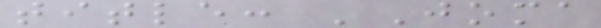title: 'Joma
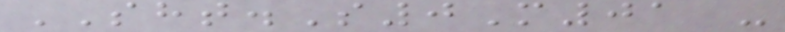SHT.S0M01 -
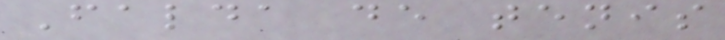Falda de tenis
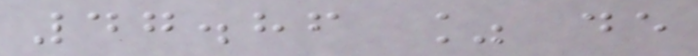47.86 % de
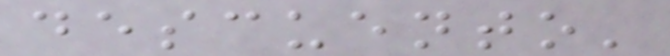descuento'
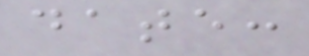date:
